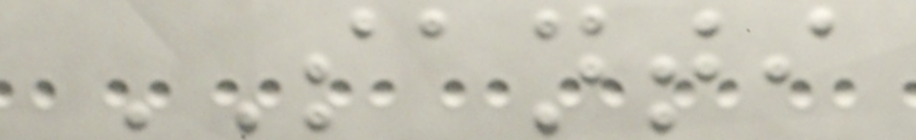SANTI
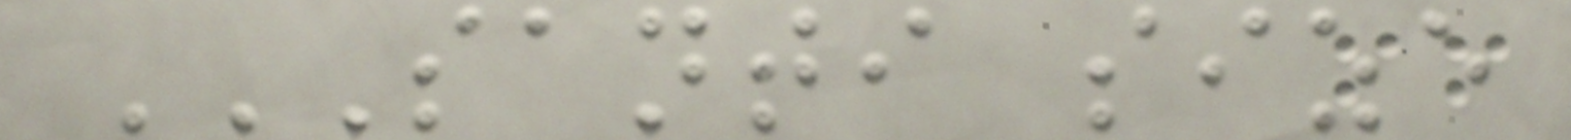SANTI SIZE
